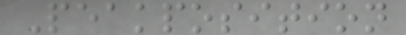Peakposition
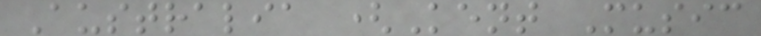Australia (Kent Music
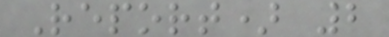Report) 2
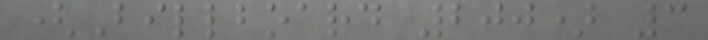(Billboard 200) 3
